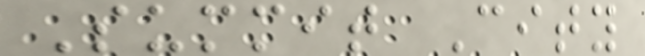Summit City
